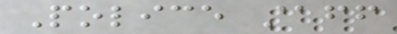Police staff
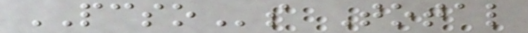PCSOs Total
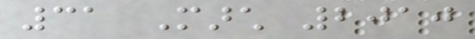31 March 2010
